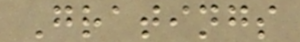Gratings
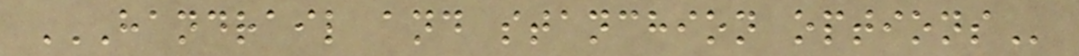HANDRAIL AND STANCHION OPTIONS
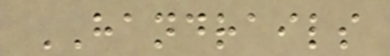HANDRAILS
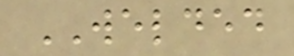WELDED
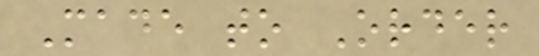Made to Order
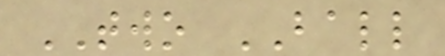TWO BALL
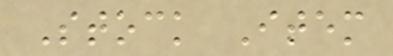Stock Item
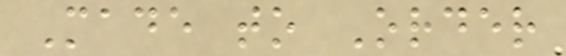Made to Order
